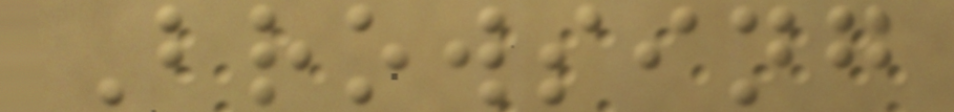Browsing
